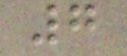7
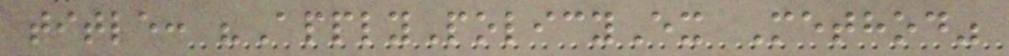title: "ApplyPolicyEx Method"
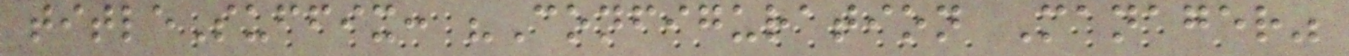titleSuffix: "Configuration Manager"
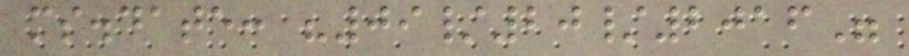ms.date: "09/20/2016"
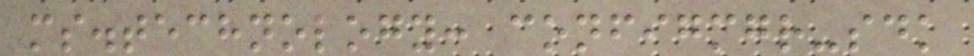ms.technology: configmgr-sdk
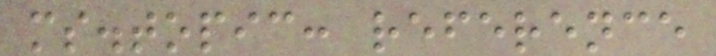ms.topic: reference
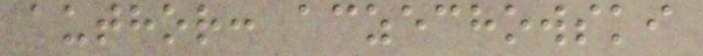author: aczechowski
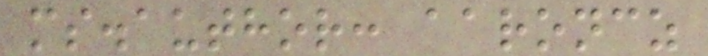ms.author: aaroncz
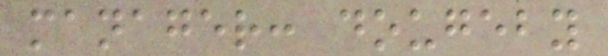manager: dougeby
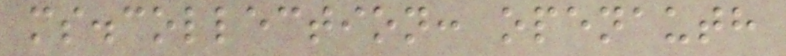ms.collection: openauth
